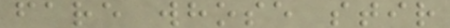fare whose stir
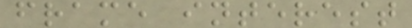frame interest
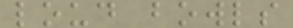loud bowls
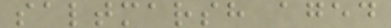saltmarsh aged
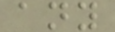any
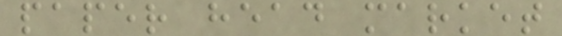paper head market
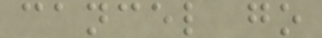cancel go
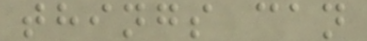things can
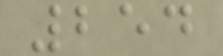254
